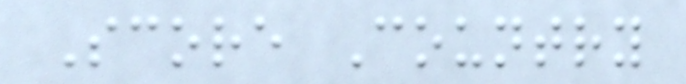Score Country
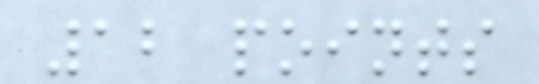12 points
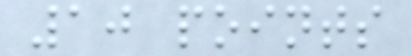10 points
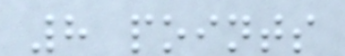8 points
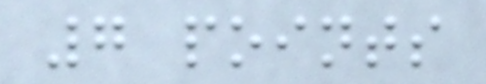7 points
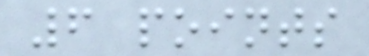6 points
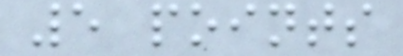5 points
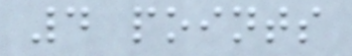4 points
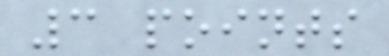3 points
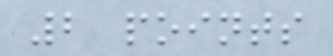2 points
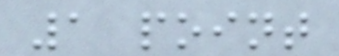1 point
